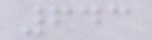643
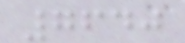7640
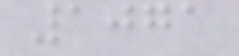1071
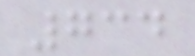734
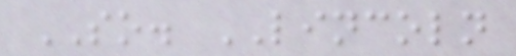SO. LINCOLN
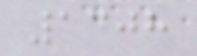1308
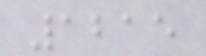1215
